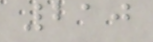210
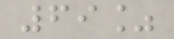69%
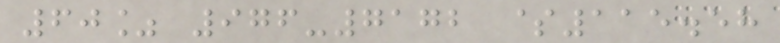60% 976-7172 $115.58
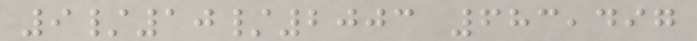9/10/2003 683,497
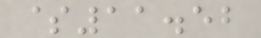$11.52
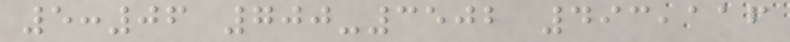5:06 700-3502 493,116
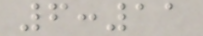6:11
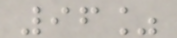96%
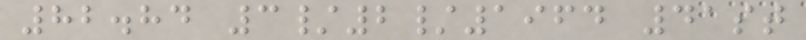82.84 3/2/1964 41st
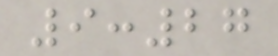9:27
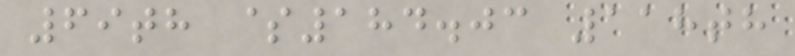69th $184.03 118th
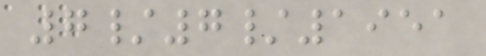7/7/1951
